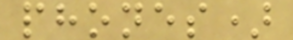phones)
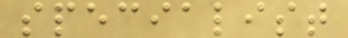specialist
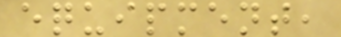equipment,
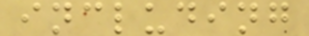including
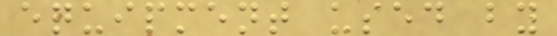equipment used by
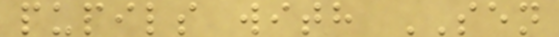pupils with SEN
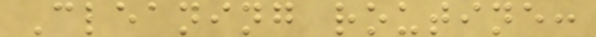Cleaning routine:
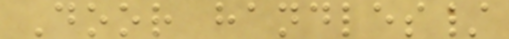Door handles/
